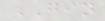GIN
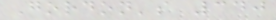Gordon's 340
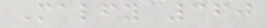Malfy 360
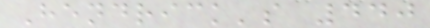Hendrick's 440
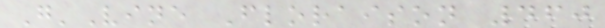G'Vine Floraison 460
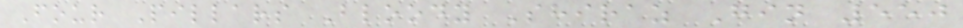Four Pillars Bloody Shiraz Gin 550
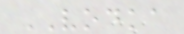VODKA
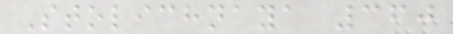Stolichnaya 360
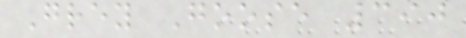Grey Goose 390
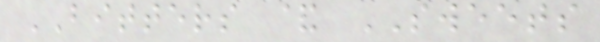BITTERS & SWEETS
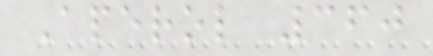Aperol 360
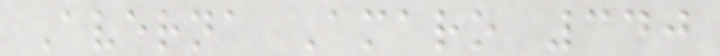Averna Amaro 340
